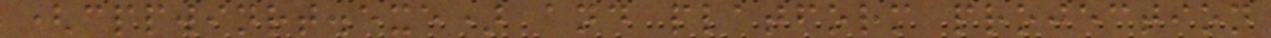(cppwinrt.exe) and platform projection
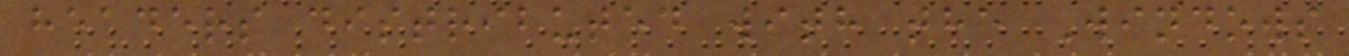headers distributed with the Windows
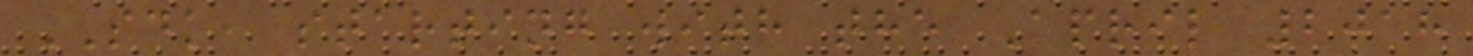SDK, starting with the April 2018
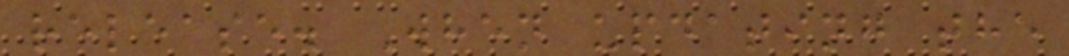release. When updating the
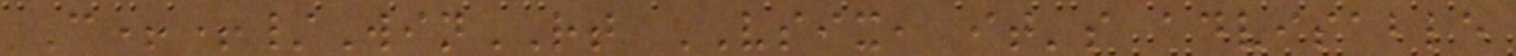C++/WinRT VSIX, it's advisable
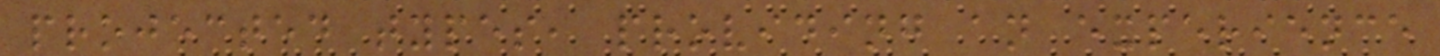projected types, providing an experience
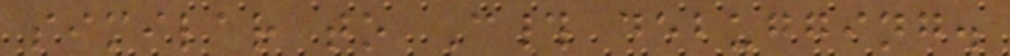similar to C# debugging.
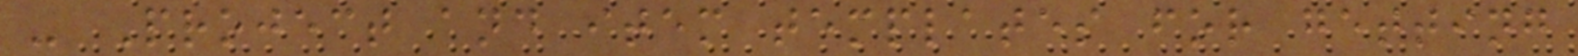- Project and item templates for getting
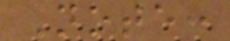Note:
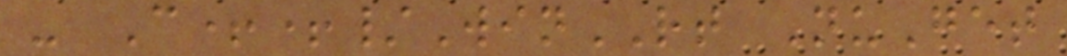- C++/WinRT NuGet
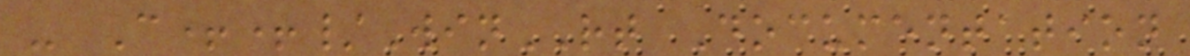- C++/WinRT Documentation
